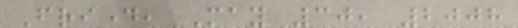Friday, May 30, 2008
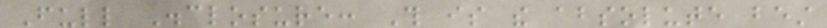Full Disclosure: This is the absolute best
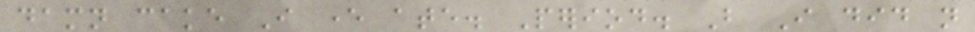damn cake I ever ate. Period. But I did not
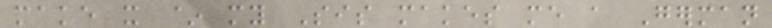make it ~ my Sis makes me a German
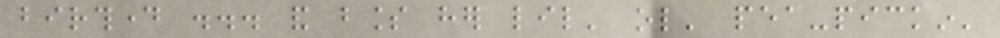birthday ... and bless her lil' ol' pea-pickin'
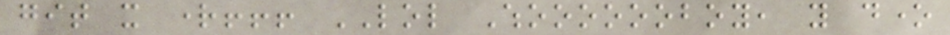git it right!!! LOL Whooooooboy, you done
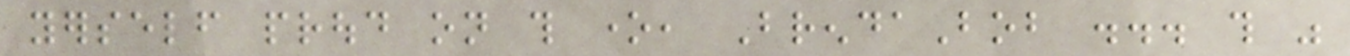yerself proud on this one, BrendaBob ... this was
